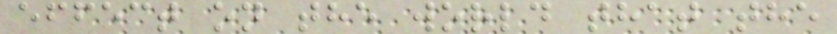effect on the world that the
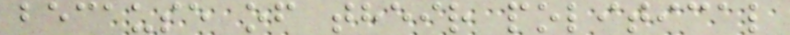because of their political
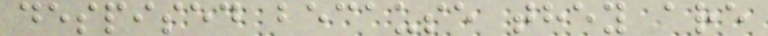despised because they are
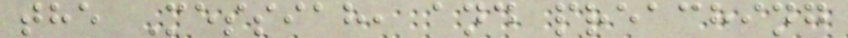the Messiah, and preaching
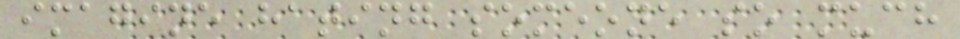imagine hating someone so much
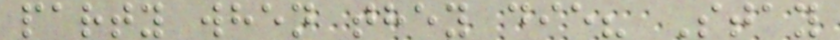party when they die? Stay
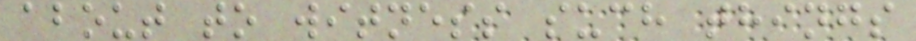about to witness such things
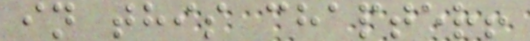in this chapter!
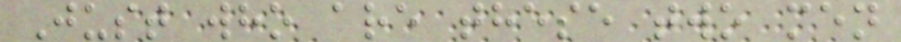Just who are these two men
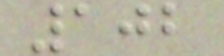102
